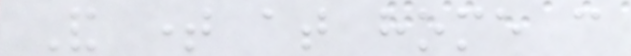And time at home can
